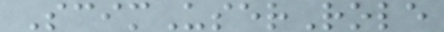ScimUserRole
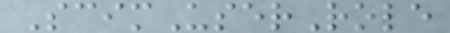ScimUserRole
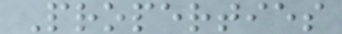Properties
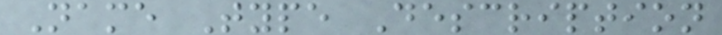Name Type Description
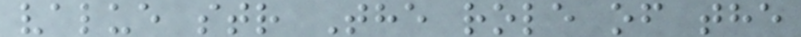value str The role of the
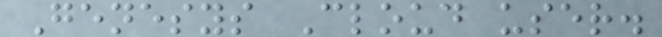Genesys Cloud user.
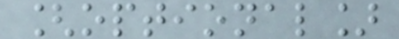[optional]
